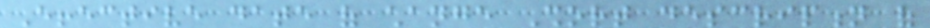Effective date of change Short description of
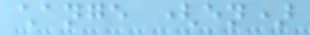change (en)
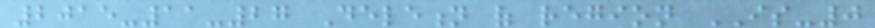2015-11-27 Deletion of region IS-0
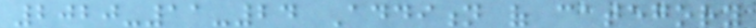2020-11-24 Addition of category
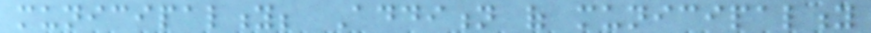municipality; Addition of municipality
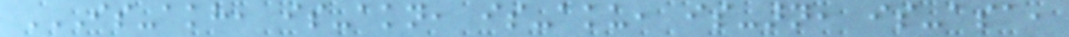IS-AKH, IS-AKN, IS-AKU, IS-ARN, IS-ASA,
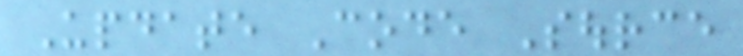Update Code Source
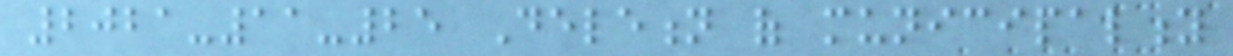2021-11-25 Deletion of municipality
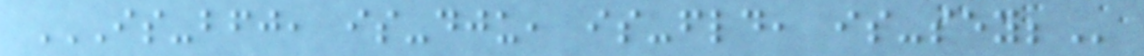IS-BFJ, IS-DJU, IS-FLD, IS-SEY;
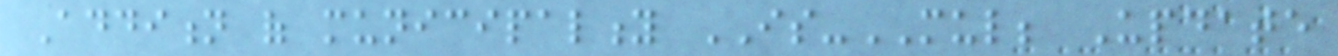Addition of municipality IS-MUL; Update
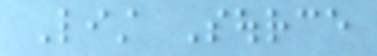List Source
